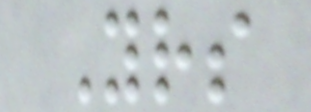Yours
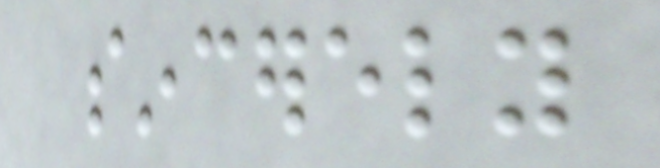sincerely
